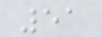51
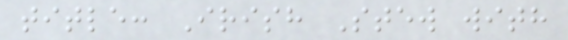title: Irish Stew with
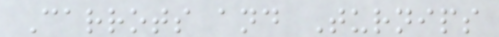Carrots and Turnips
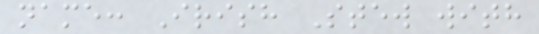name: Irish Stew with
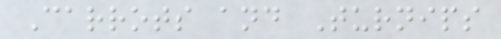Carrots and Turnips
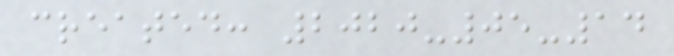created: 2020-05-14
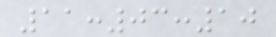11:03:10
